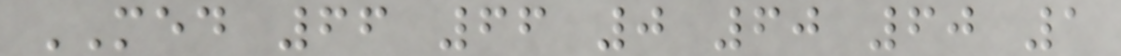MED 66 66 0 60 60 1
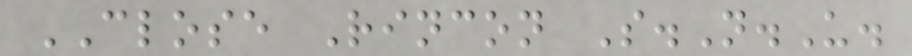CLOSE Rincon S.N.U.
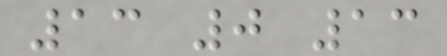13 0 13
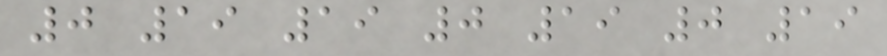0 19 19 0 19 0 19
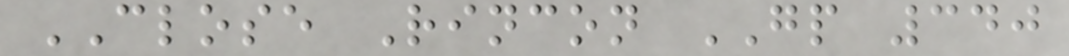CLOSE Rincon GP 340
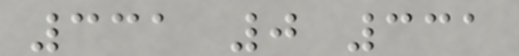331 0 331
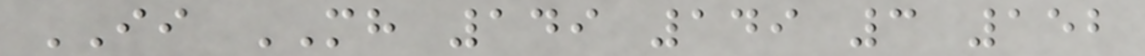II MH 149 149 3 152
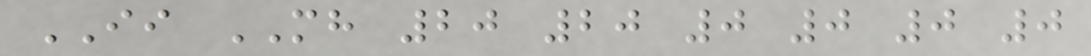II MH 20 20 0 0 0 0
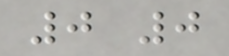0 0
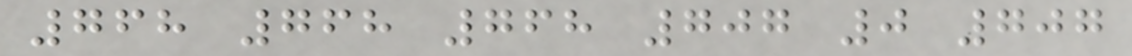768 768 768 707 0 707
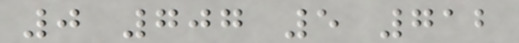0 707 5 712
